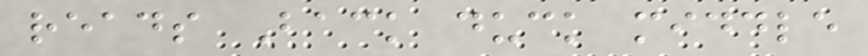reads Back duck middle
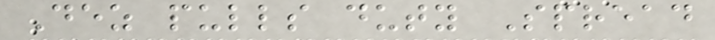Dez pulls duty Spread
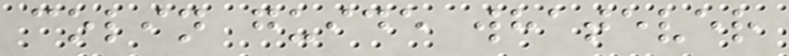colin guide whatever
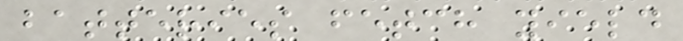batteries fetch yield
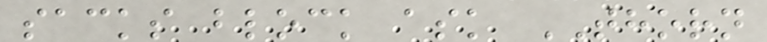sacks block ask THORN
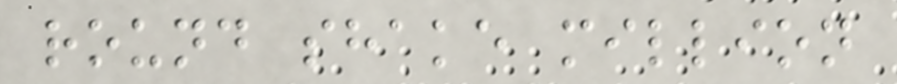round shake million
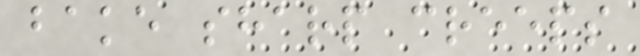bake sharp creeps
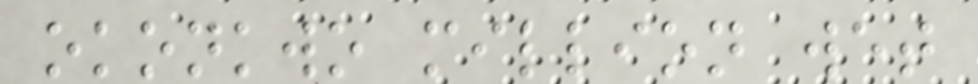okonkwo million wet
